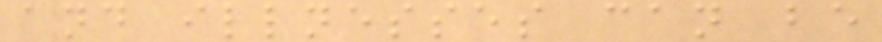and illnesses can be
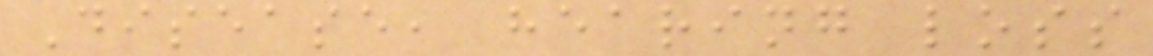Disease, hearing loss
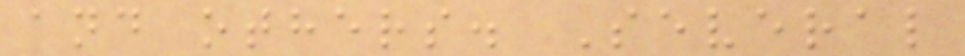and others. Several
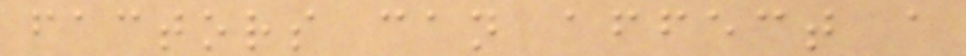factors can affect a
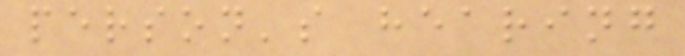person's hearing
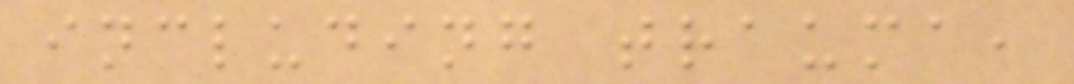including trauma,
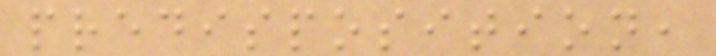predisposition,
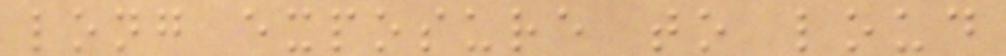long exposure to loud
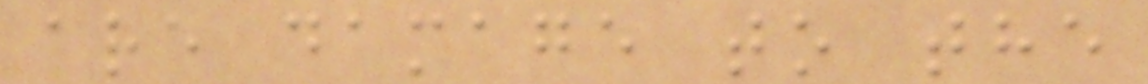are damage to the
